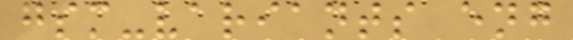gsm-variants eng
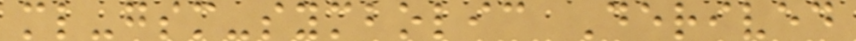ml-gsm-symbolic Derived
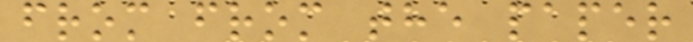from from the paper
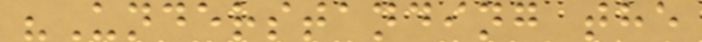"Understanding the
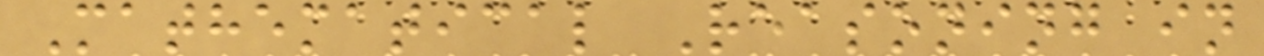Mathematical Reasoning in
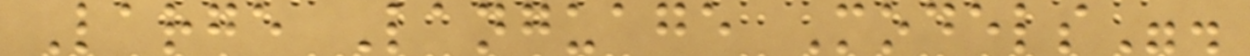Large Language Models".
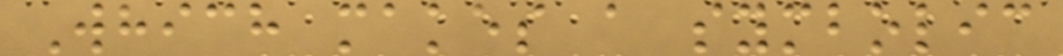Which makes a symbolic
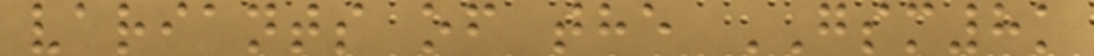variants of the GSM8k
